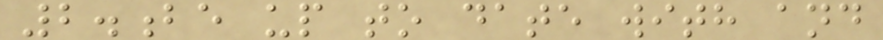2.be up to date with and
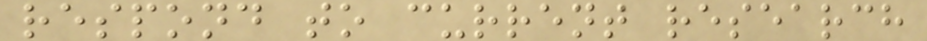respond to current research
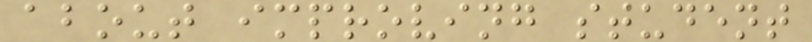about improving student
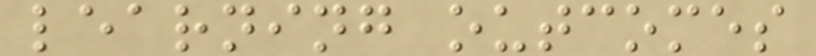learning outcomes
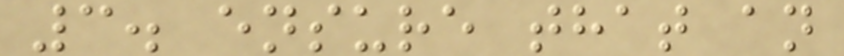3. ensure that an
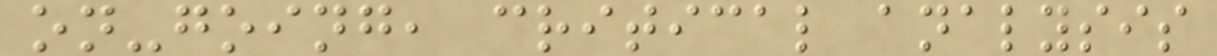on-going, critical analysis
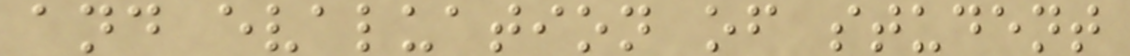and evaluation of student
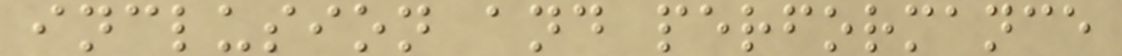inclusion and performance
